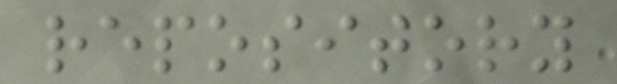repository
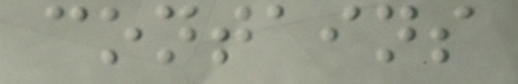contains
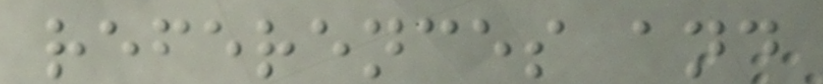references and
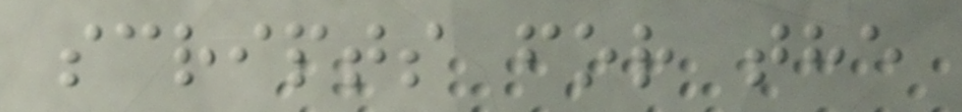scripts for the
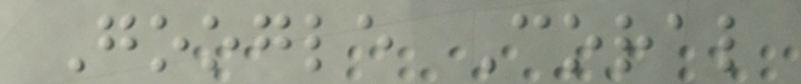Google Coral
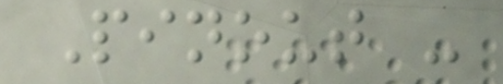Pinout -
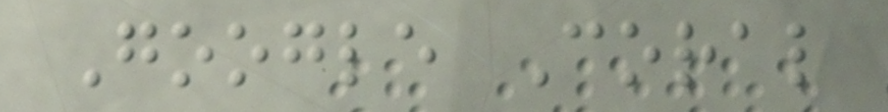Google Coral
